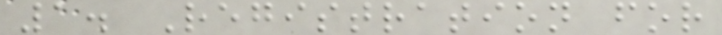1. Registration for
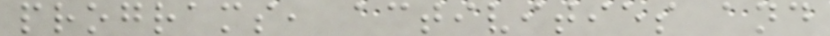programs, activities and
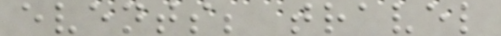events; travel
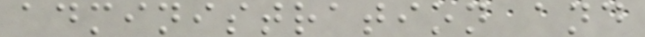administration and
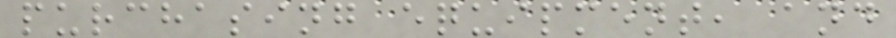purchasing equipment, and
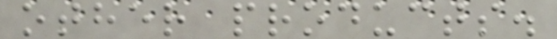other products.
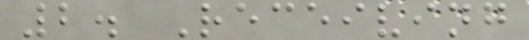2. Receiving
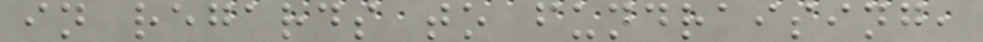in regards to fundraising,
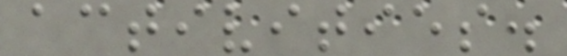activities.
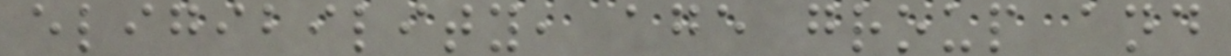eligibility, age group and
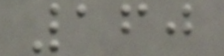160
